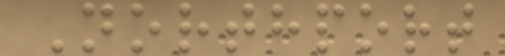Northport
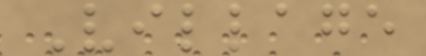Village
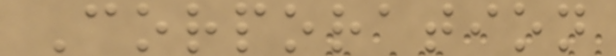Corporation
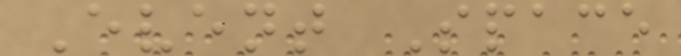Event Space
